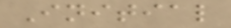Initial
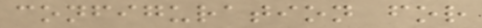configuration for
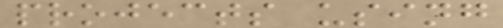projects using
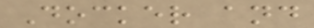Docker and
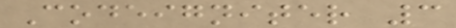Codeigniter 3
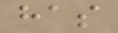has
